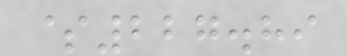$227.89
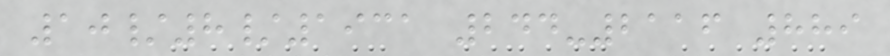10/8/1931 244-2116 889
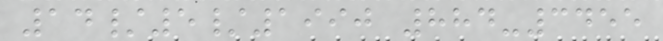14/5/1990 884-3455
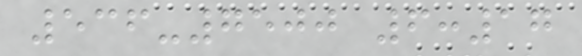536-7500 6:17
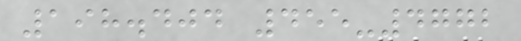198.404 455-4772
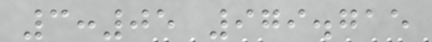3:05 979.715
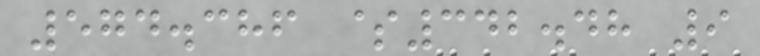574.386 $342.48 9
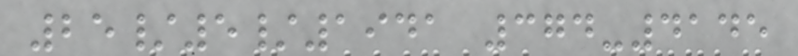25/5/1941 374-4145
